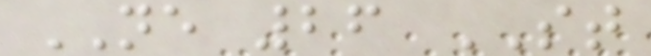NE 26 ST
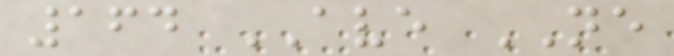164 AVE NE
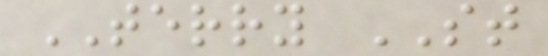TERRY ST
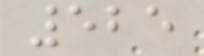525
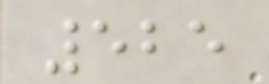525
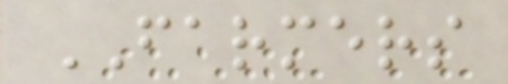FARMERS
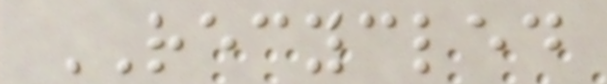RECYCLED
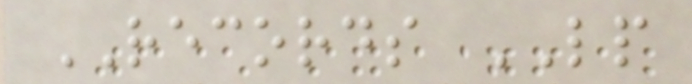RECORDS LP
